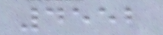4552
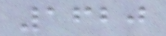1620
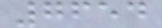7654
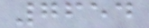7654
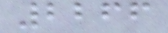2266
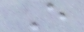E
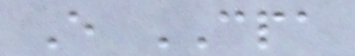E CPA
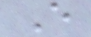E
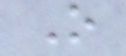O
